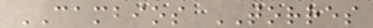CAMBIOS TORRES
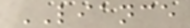LIANCE
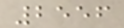2556
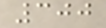300
